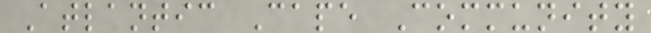Atlantic Cape Community
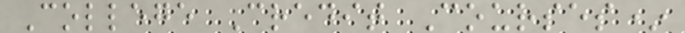College Credit Courses*
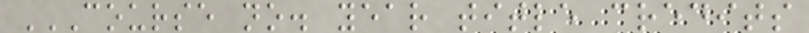COURSE NO. YEAR TITLE CREDITS
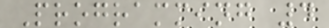Programming 4
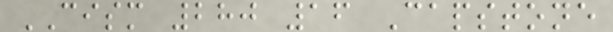CISM 280 16 Capstone
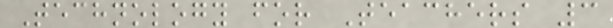Technology for Teachers 3
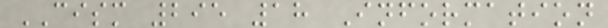CISM 295 18 Information
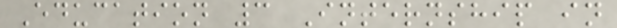Education 3 Internship in
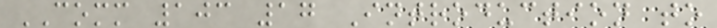COMM 103 17 Introduction to
